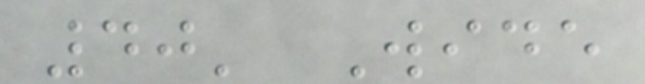40' Wide
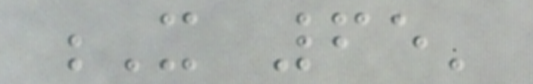X 65'
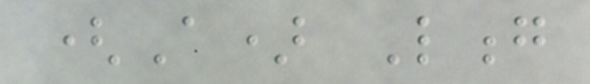(A) Long
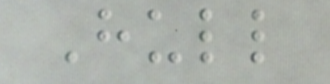Hull
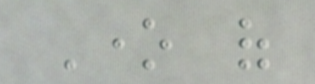One of
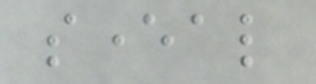several
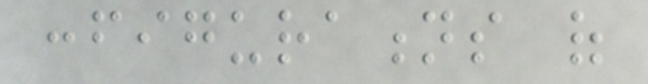configurations of
